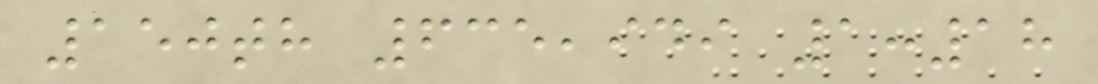150th 635,949 1:18
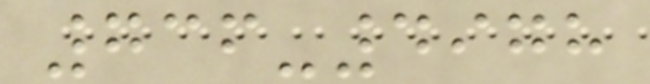736-4978
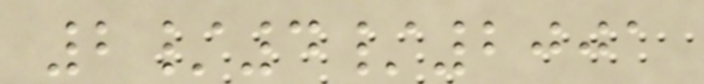2/4/2001
